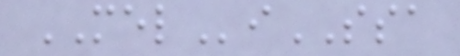MELiSSA
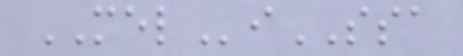MELiSSA
